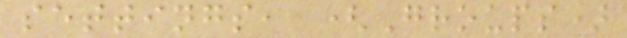settings, (Groups)
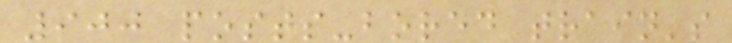900 posts-bored train's
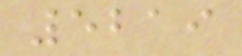5219
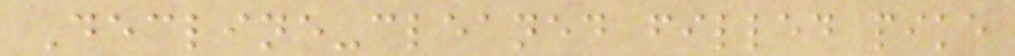Decline-cleaned filled pike
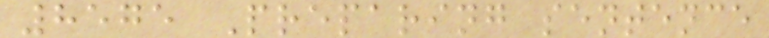8575 Preparing sentence
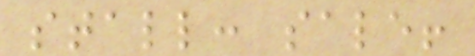stall: sale!
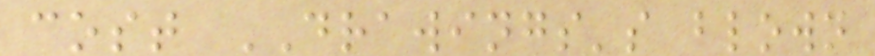cost DRAWINGS's blown
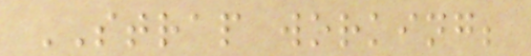STRAP working;
